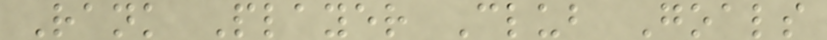Rank Player Club Goals
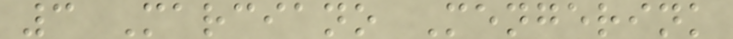3 Marciano Mengerink
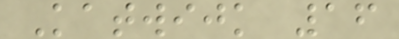Katwijk 16
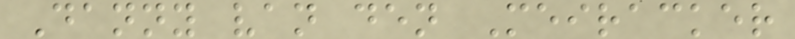Danny van den Meiracker
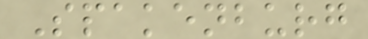Spakenburg
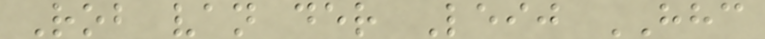Rob van der Leij HHC
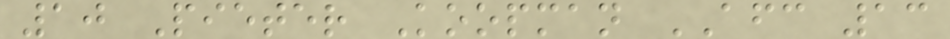10 Pieter Koopman AFC 13
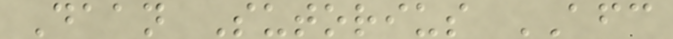Daan Sutorius AFC
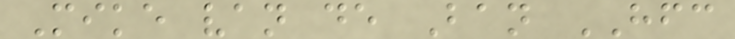Mike van de Ban HFC
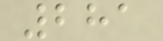281
